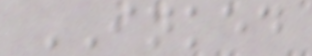INKED
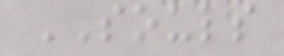SOULS
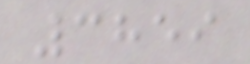3859
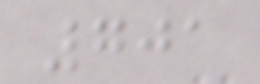701
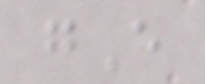gE
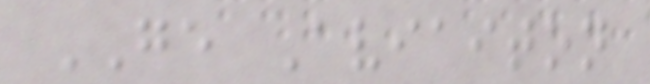GE Aviaiton
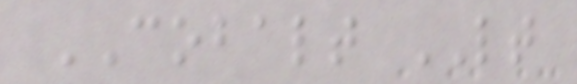COBALT LT
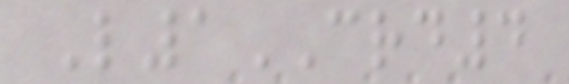L1CRD4
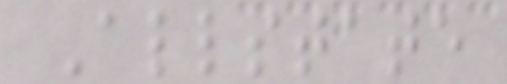Allstate
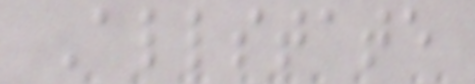Allstate
